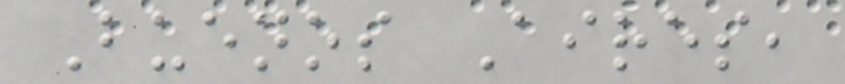Buenos Aires,
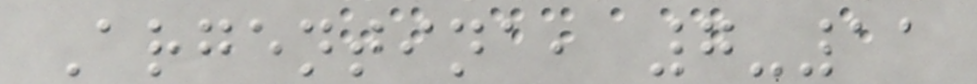Argentina, 7-11
